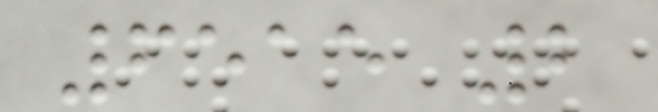6515 2
